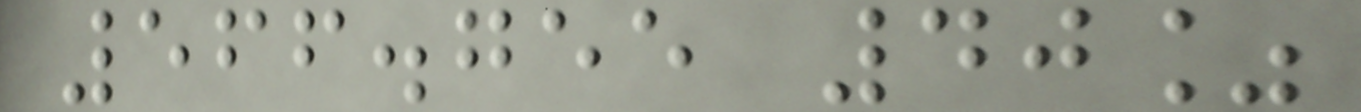566.755 40%
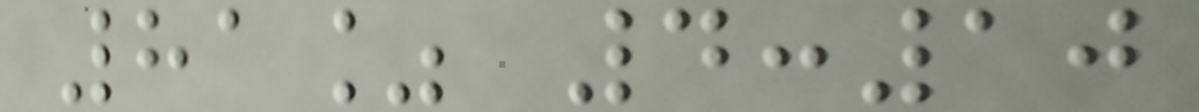81% 4:10
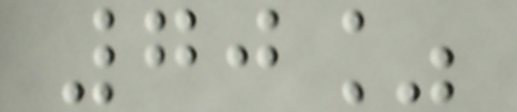70%
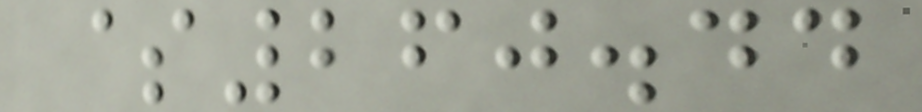$260.44
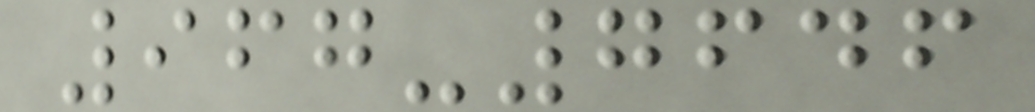967-7646
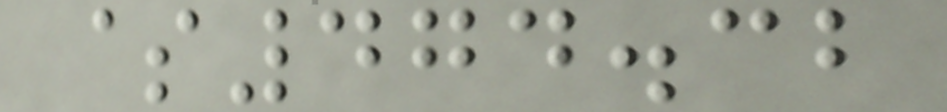$474.32
